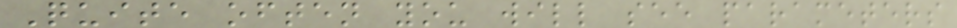Quite often you will see parameters
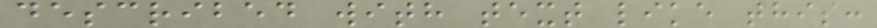described with text like this:
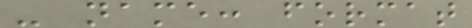- name: format
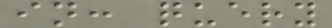in: query
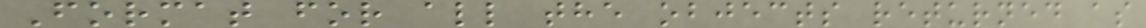Format for all the objects returned as
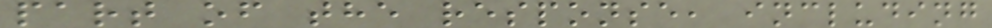part of the response, including
